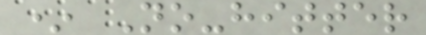* No-hitter
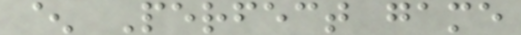^ Perfect game
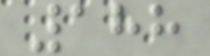188
